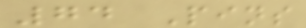74 Pins
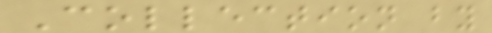Collection by
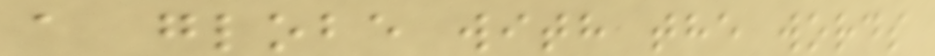a globe with the words
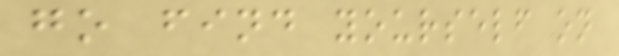go find yourself on
